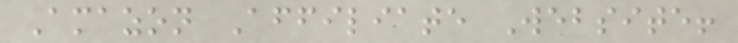Amazon Affiliate Website!
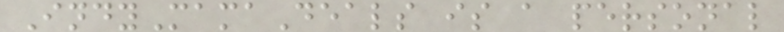IndyMamaDeals is a personal
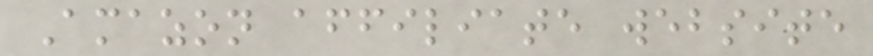Amazon affiliate website
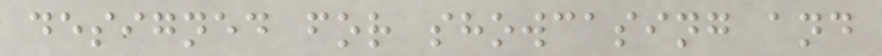designed for showcasing and
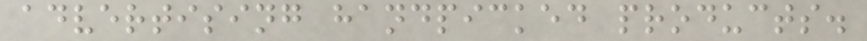advertising handpicked products.
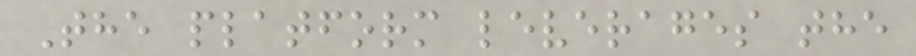The platform leverages the
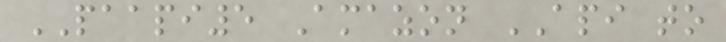PAAPI5 Amazon API to
